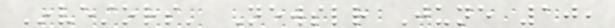Investors' Newsletter June 10,
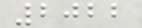2022
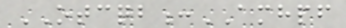OTCQB:AMHPF
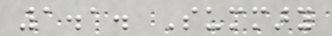1.1. Summary
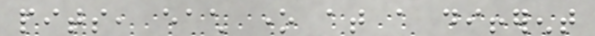pits, each one at a different
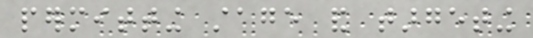permitting stage and targeting
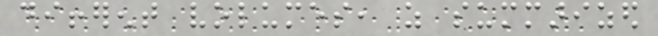different volumes, as summarized
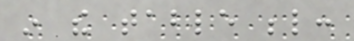in the table below:
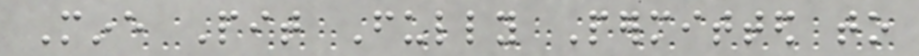Mine Pit Fully Permitted to
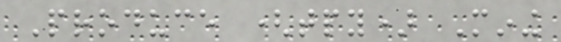Produce (tpy) Mining
